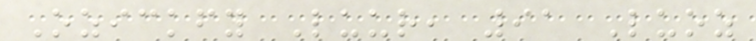Ozickfy Luur, 91 Luoz
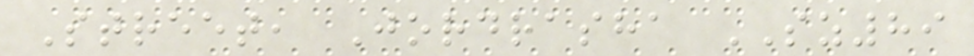Street, Jordrasha SZ89
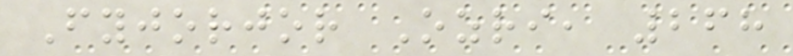Fyjorjor Ozri, 268
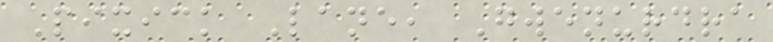Pixick Lane, Gwenurdra
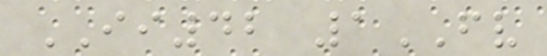II42 1FV
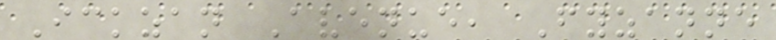Ickzan Avenue, Fyzanne
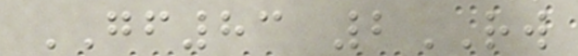GF83 2RW
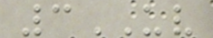3UV
